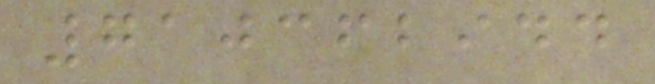710362944
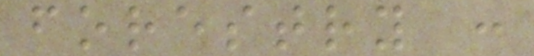forestry :
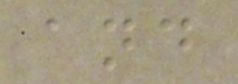and
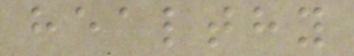healthy
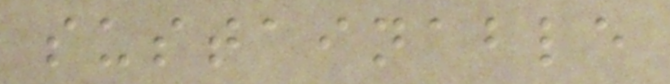sustainable
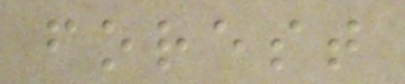forest
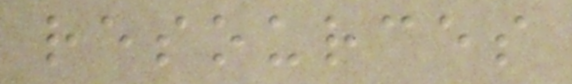resources
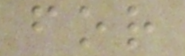for
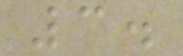3.
